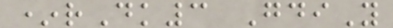*rDk3 GdiY
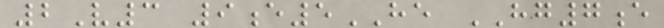2V3 9e5HE HG7e
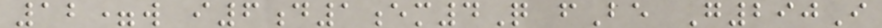12=w i6d1em4Q fBe G290I
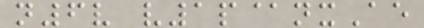n6v v1p@nxAe
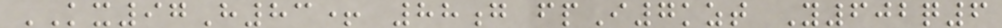KX97H83+ 88g fpI7kzt Y602q6
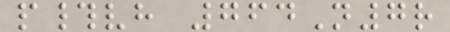p#vh 764N7r
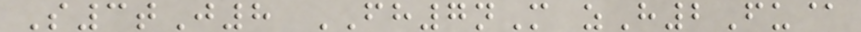S3tJ8 FH7nM zH2Fu@
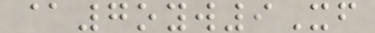@7oyw9Xf
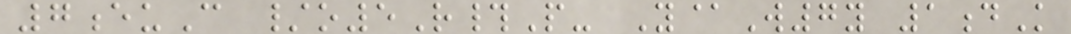7euC /o5R#P- Y@W7y 1dK
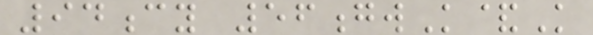94cy 56gwK&K
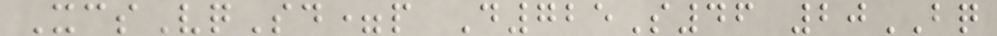XcsVqSd=p D725S46 20BQ
